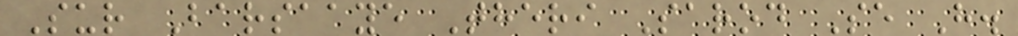Sur Barsaaye Theri Sarod Se H.
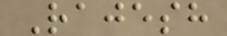Rajesh
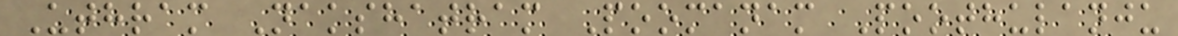Uthram Nakshatram Poomanam Poothulanju
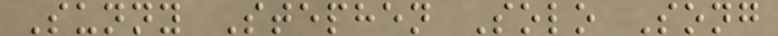Sunny Stephen Solo Song
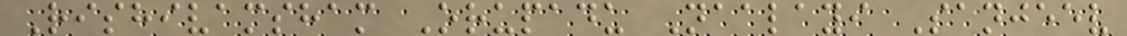Rishivamsham Orupadu Naalayi Sanjeev
